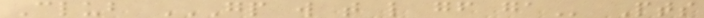Club GP W T L GF GA Pts
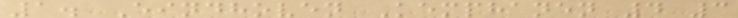1. Eindhoven Kemphanen 4 3
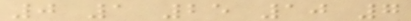0 1 25 10 7
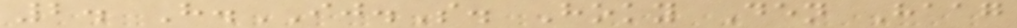2. H.IJ.S. Hoky Den Haag
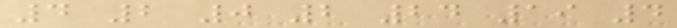4 2 0 2 24 19 4
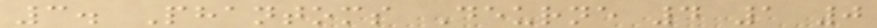3. Phantoms Deurne 4 1 0
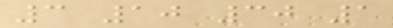3 10 30 1
